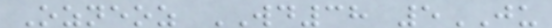Ozneoz WD38 5JU
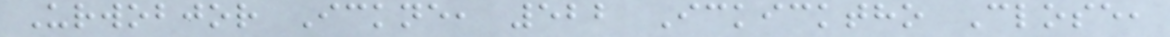Urwobjor Ickne, 522 Ickicktho Close,
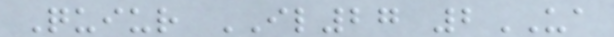Quiur IL27 2UA
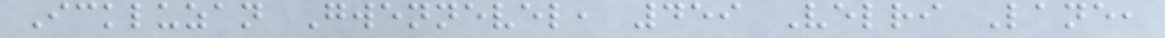Ickluzan Gwennevel, 459 Velri Lane,
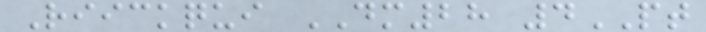Riickqui DM28 4PT
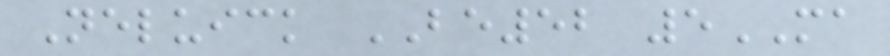Neluick BE52 5MA
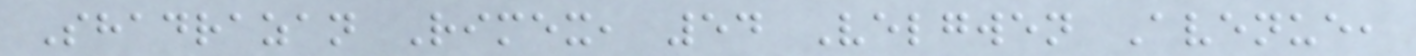Shadrazan Rimex, 54 Velgwen Avenue,
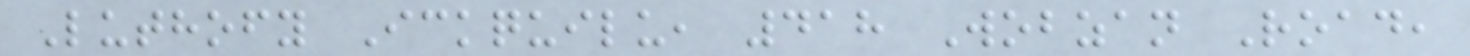Luthofy Ickquilu, 418 Wobzan Road,
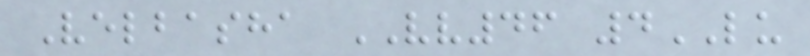Velbasha VV46 4LU
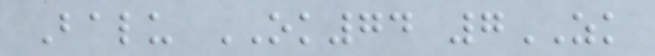Balu OK74 7ZK
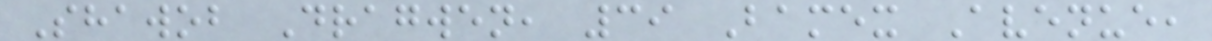Shawob Dragwen, 39 Bamex Avenue,
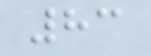83
